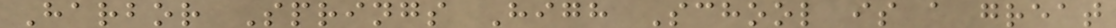Harbor Springs High School is a great
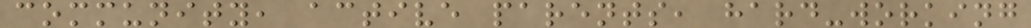community, active parents, hard-working
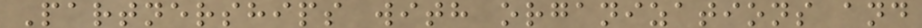Partnerships with organizations and
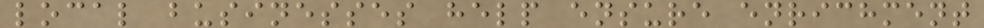local businesses help ensure enrichment
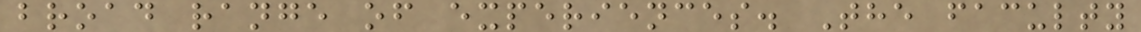broad range of experiences. The faculty
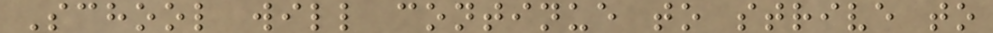School will continue to strive to
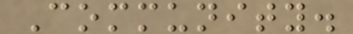Community.
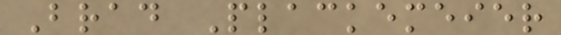Brad Plackemeier
